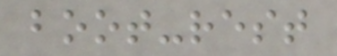boot-rest
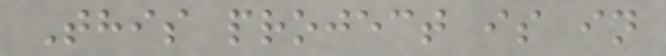This project is in
